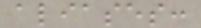aliases:
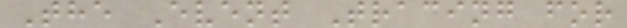The Event Tracing for
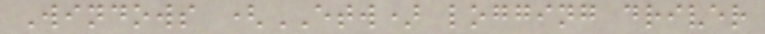Windows (ETW) logging driver
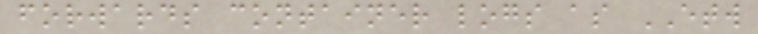forwards container logs as ETW
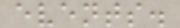events.
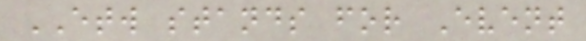ETW stands for Event
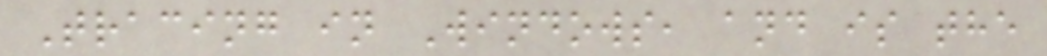Tracing in Windows, and is the
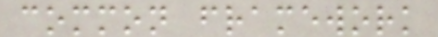common framework
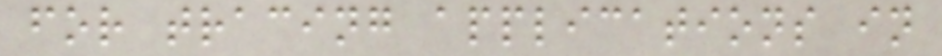for tracing applications in
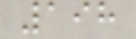198
